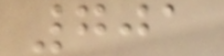701
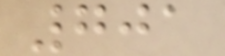701
